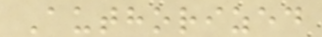Authorized
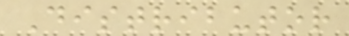Distributor
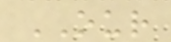OUR
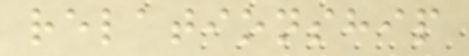relationship
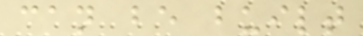can be built
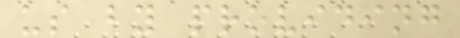us by providing
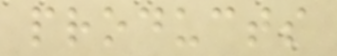products
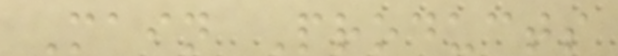Main Products
